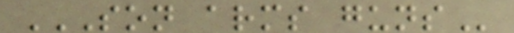SON ARMS GUNS
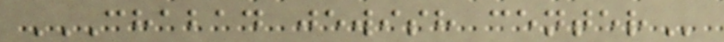CHABAD JEWISH CENTER
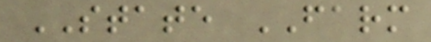STATE FARM
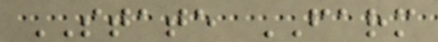STATE FARM
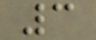3
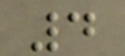4
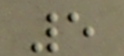5
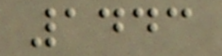1443
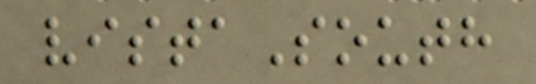vistaSouth
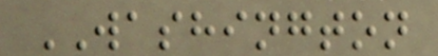WASHINGTON
